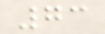73
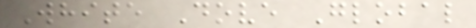White Dove Global
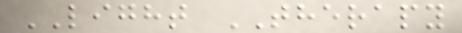LIGHT THERAPY
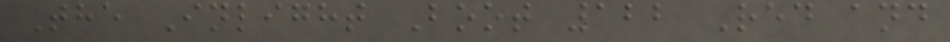The Inlight Boot 122 Red and
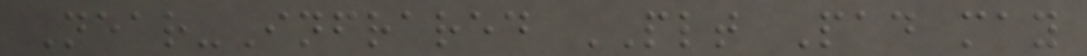Near-Infrared PLT Pad may
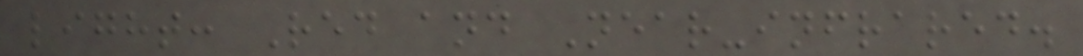light: Red and Near-infrared.
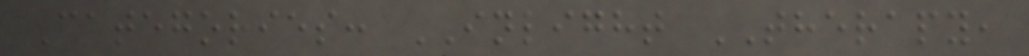Categories: INLIGHT THERAPY,
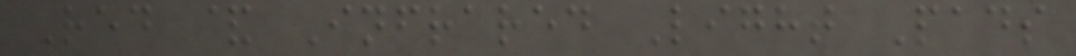Red & Infrared Light Pads
